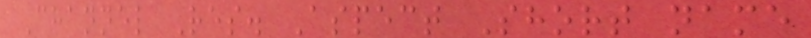Channel Res. Aspect Short name
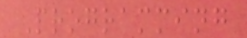Programming
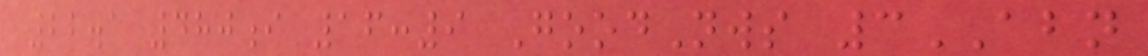22.1 480i 16:9 GoodNws 3ABN
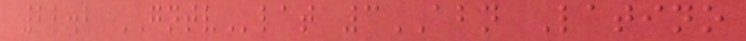22.2 GNTVlat 3ABN Latino
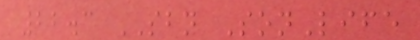22.3 SBN SonLife
